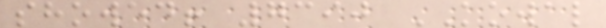showed! 7390 KOWAL
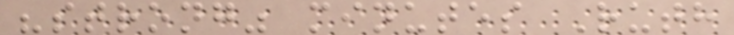"strong" minutes Ruth
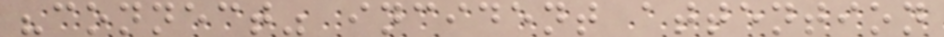"connect" incident attention
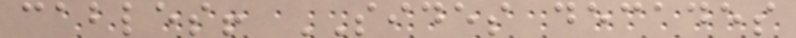cables! SIDES decades
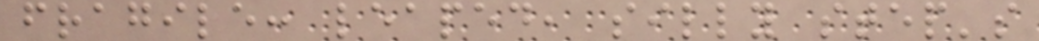fragile: leaped, silly step's
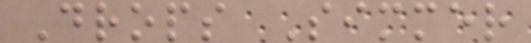Drops Simmer
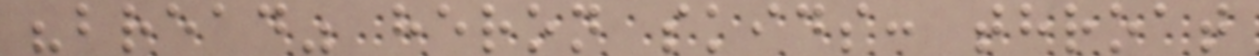"bread" heron skids: throat
